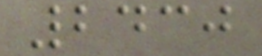2430
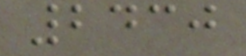2430
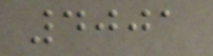4001
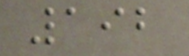192
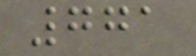771
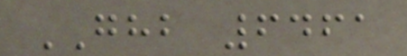GHB 6461
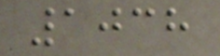1038
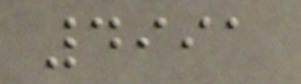4991
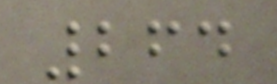264
